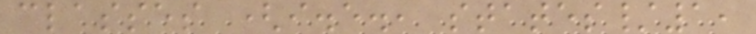classes (i.e., states/1,
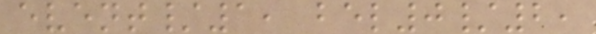event/1, bel0/2,
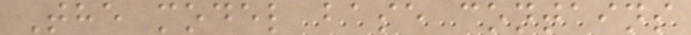The model base contains
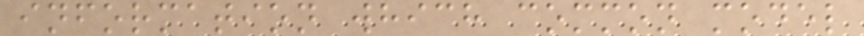information which common model
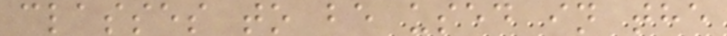classes to be used in the
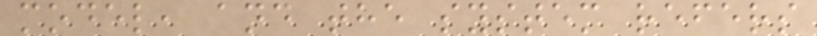model, and the system refers
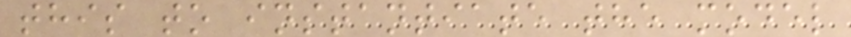this to instantiate the model
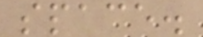space.
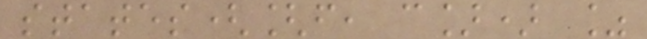states([f, c]) %
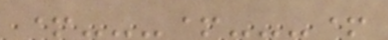+---+---+
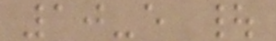10-e |
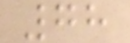78
